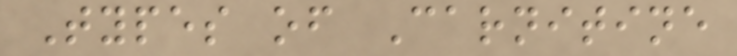Types of Carnitine
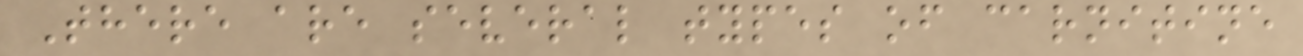There are several types of carnitine
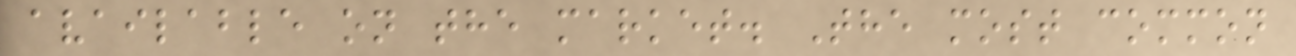available on the market. The most common
